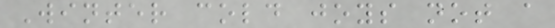Winter cold joys not a
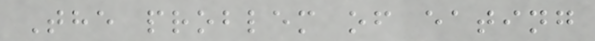The problem of eating
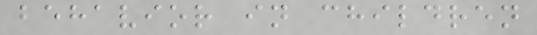behavior in children
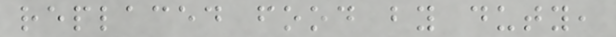replaced food by duty,
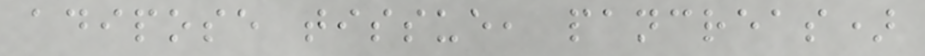adipose tissue, pancreas)
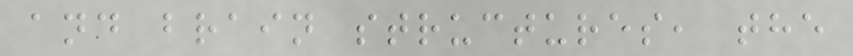and brain structures, the
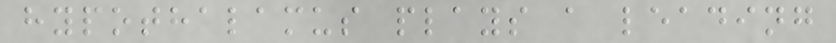hypothalamus plays a leading
